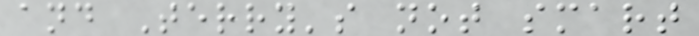and Terry's not smart
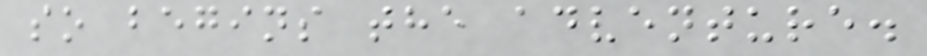so begins the adventure.
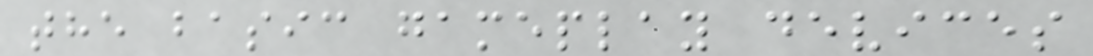the basic gameplay devices
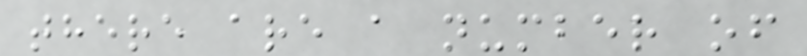there are a number of
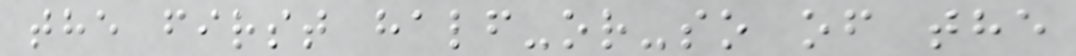the first half-or-so of the
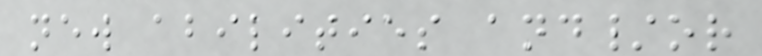new abilities and/or
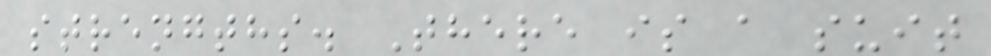strengths. There is a suit
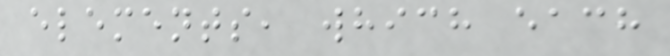elements, which each
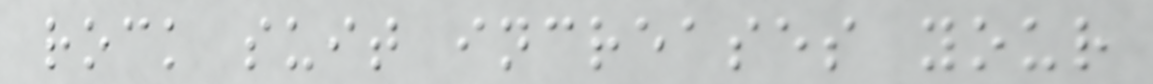rock suit increases your
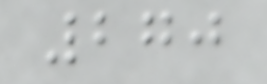270
